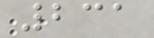231
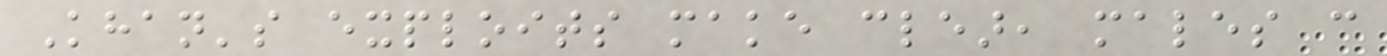Khan's exploits make clear, males can
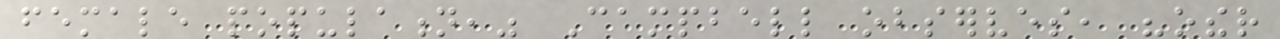female population," Campbell observes, "other
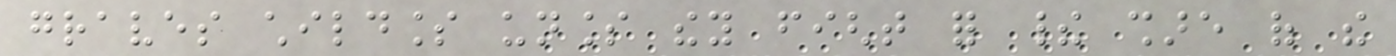graves childless unless they fight for their share of the
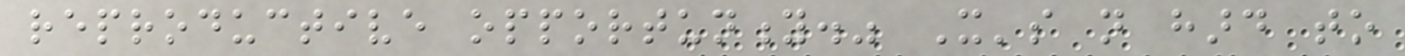reproductive opportunity." It's not hard to
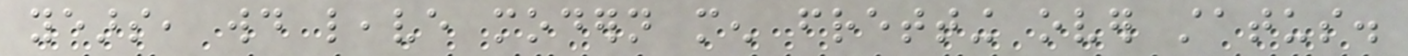years, would leave modern men fretting over status.
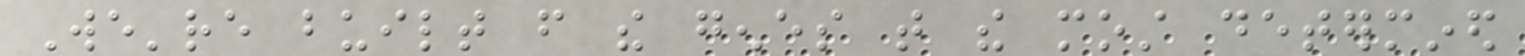We're built from the genes that the most determined
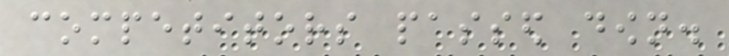competitors passed down.
